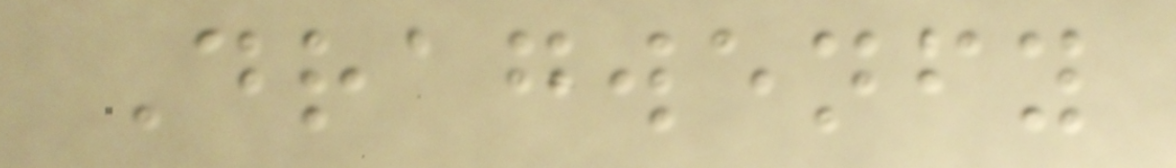Dragwenfy
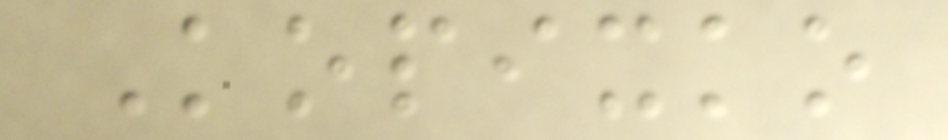Kopixko
